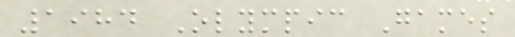1984 Olympic Games
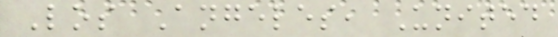Los Angeles, United
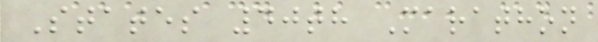States 40th Marathon
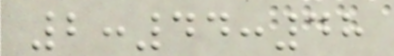2:44:48
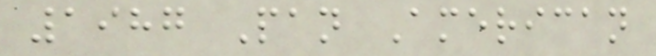1987 Pan American
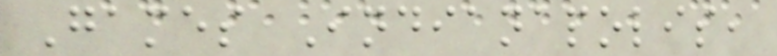Games Indianapolis,
